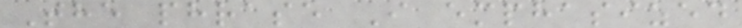The phrase I emphasized
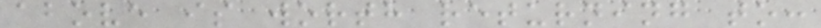above is worth returning to:
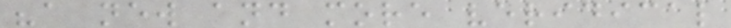"a new and more veridical
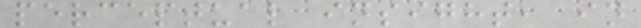perceptual insight, in
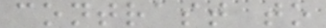contrast to
